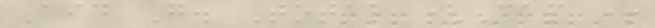Aid G. Total (Cap +
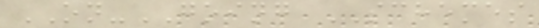ON-GOING SCHEMES
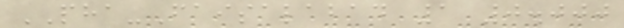PHA-Faisalabad 1 0.000
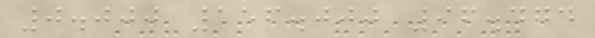0.000 156.000 96.474
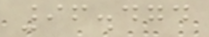96.474
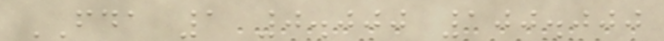FDA 1 0.000 100.000
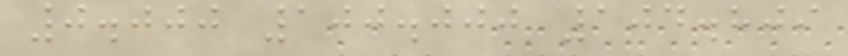0.000 100.000 104.809
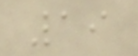19
